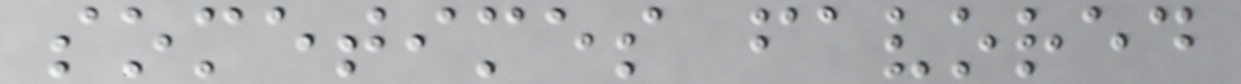sometimes favored
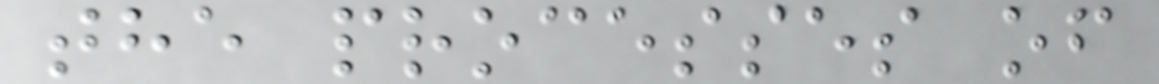the processes of
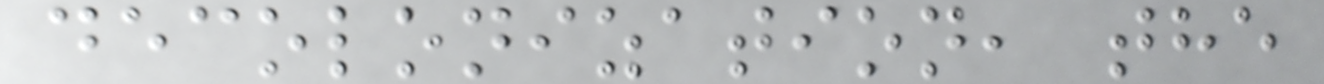decolonization, the
